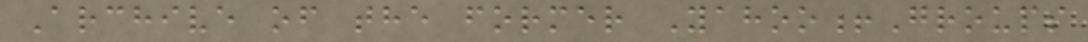Archive of the former Yahoo!Groups
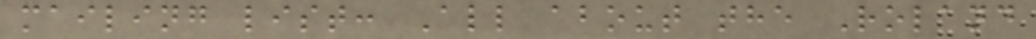mailing list: All about the Roland
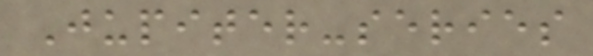Jupiter-series
